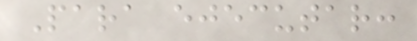Para ejecutar:
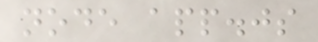node app.js
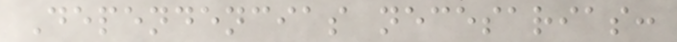Dependencias necesarias:
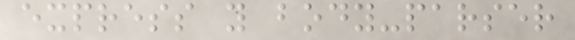express y body-parser
